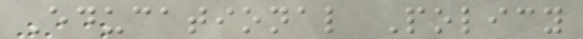Educational Policy
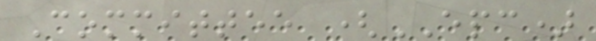Committee (EPC)
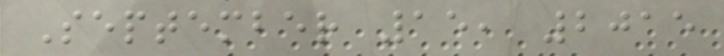September 15, 2015
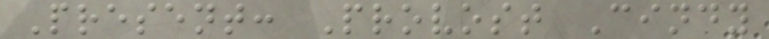Present: Provost Cindy
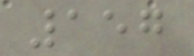157
